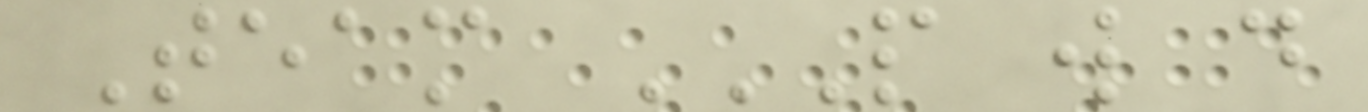Team P W D
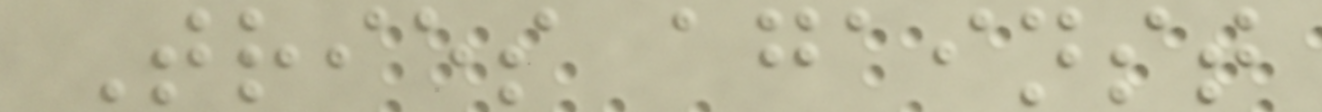Tries against
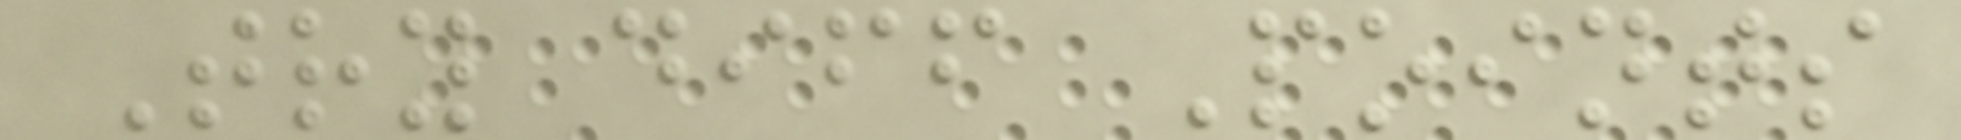Try diff Points
